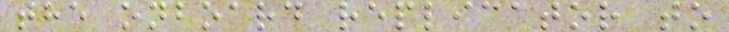the onboard replicator to
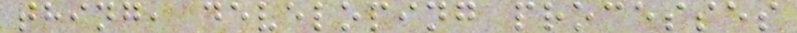thing, developing processes
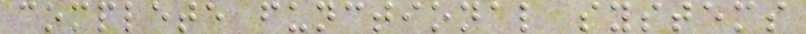complete functional systems
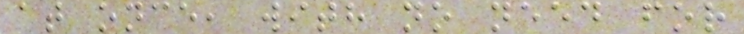at once, with no need for
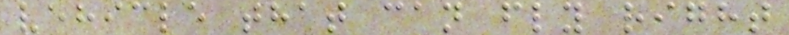vehicle that can fly right
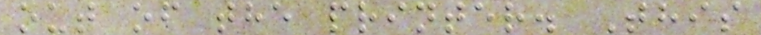out of the printer. This
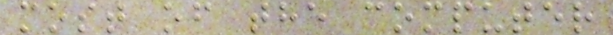most of the computer
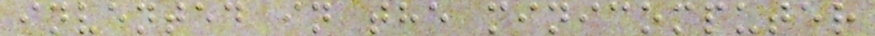invented in the minicomputer
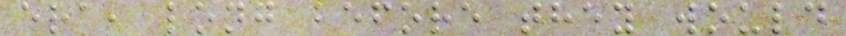era, long before they would
